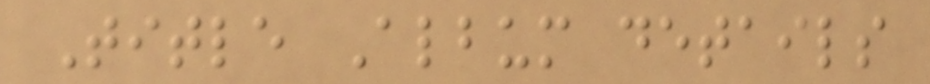Title Album details
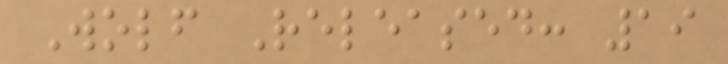Wolf Released: 19
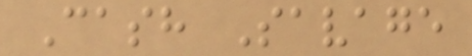Cash Savage
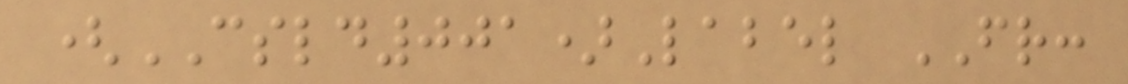(CSLD001)Label FR:
